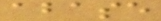abase
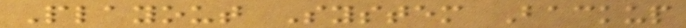Playout System Backup
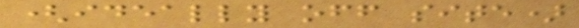(ideally off site)
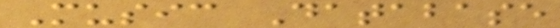Music Database
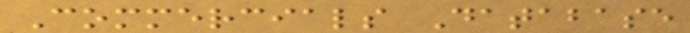Commercials Database
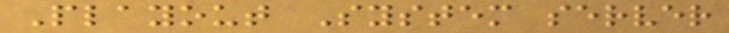Playout System server
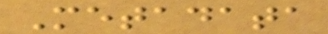Metadata
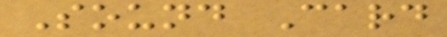Sound Card
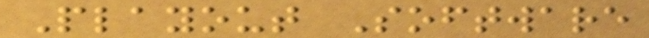Playout Software
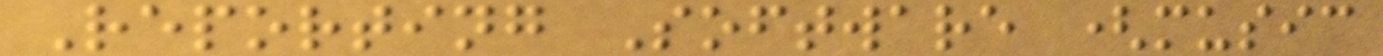Reporting Software (music
